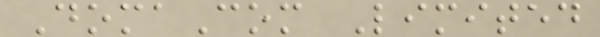DomaCom Limited
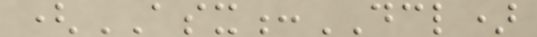(ASX:DCL)
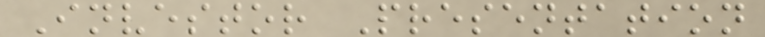Investor Presentation
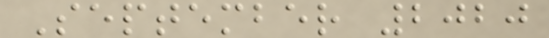September 2020
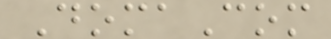DomaCom
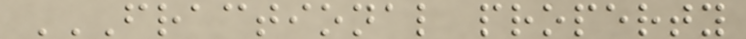FRACTIONAL PROPERTY
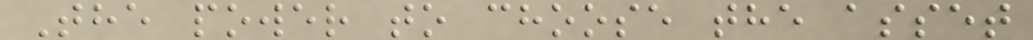The power to choose the asset
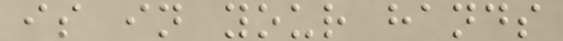is in your hands
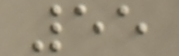55
